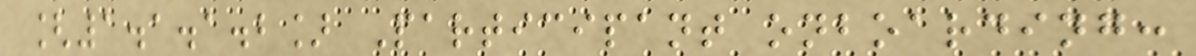[1.1.1.2] Participant onboarding:
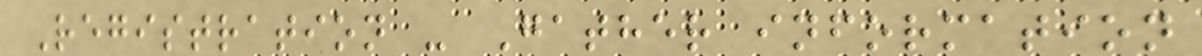Registration - Gather information
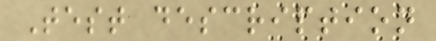Test description
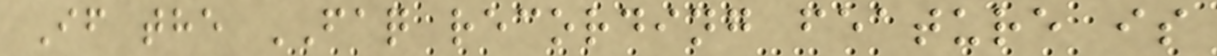If the FAQ recording feature is
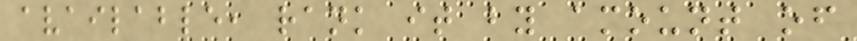available, rank it by amount of
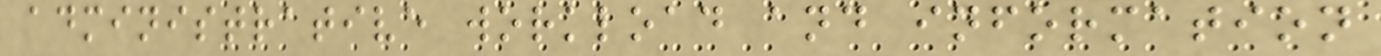administrative workload and information
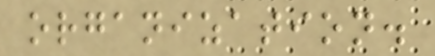organization.
